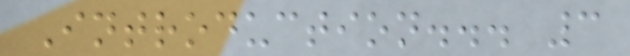Introduction... 3
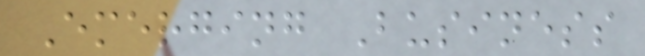Emerging Business
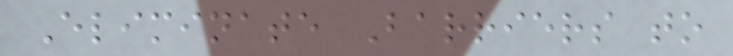Eliminate Barriers to
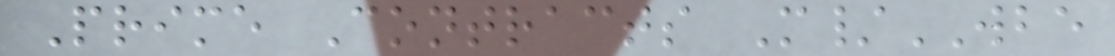Prime Contracts M/WBE
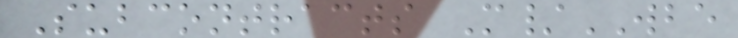Subcontracts M/WBE
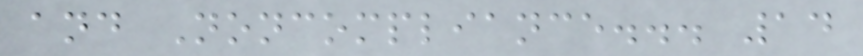and Noncompliance... 14
